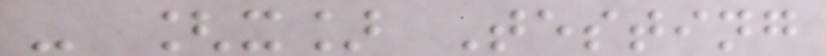- [x] Testing
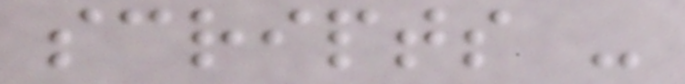scripts -
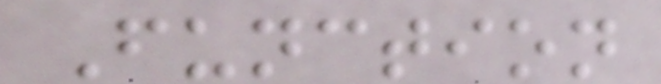Function
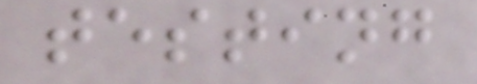testing
